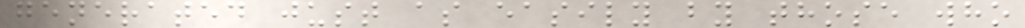generated just as easily by those who
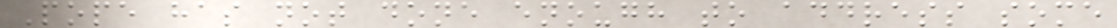Pope has not done enough to address some
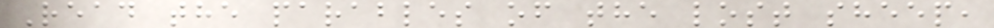Read the parables of the lost sheep,
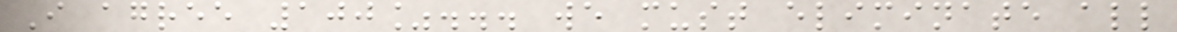I agree 100%... we must eliminate all
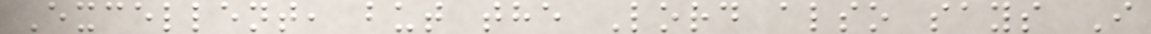Excellent, but the Lord also says I
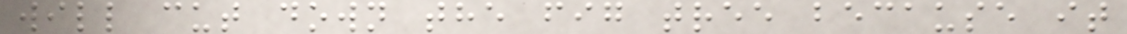will cut down the fig tree because it
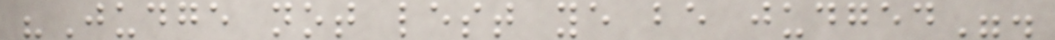"Judge not lest ye be judged".
